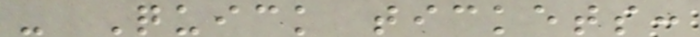- Quick tickets:
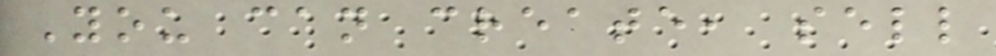You can create, sell
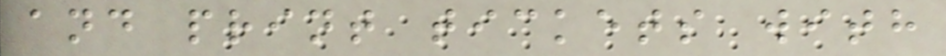and print tickets with
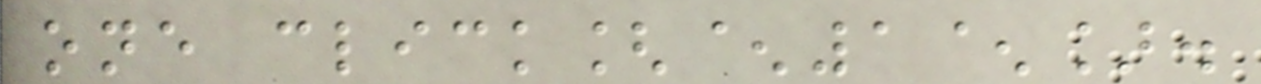one click[^1^].
